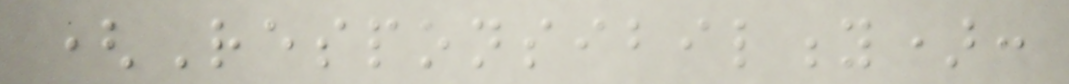(Responsibility):
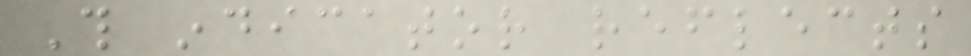This indicator reflects
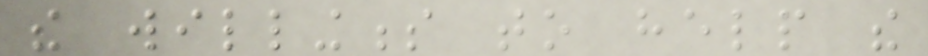the willingness to help the
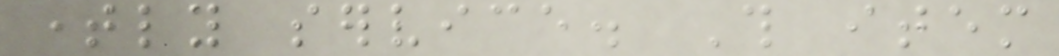timely service. This item
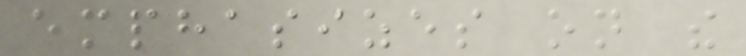emphasizes on the
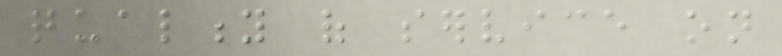quality of service on
